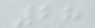28
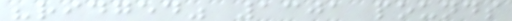"ridged" 1301 pounds
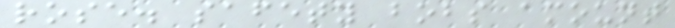rose. safety bobs amount
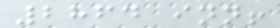2864 inn!
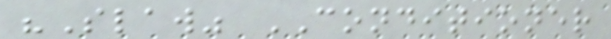"Slaw" CONDITIONER
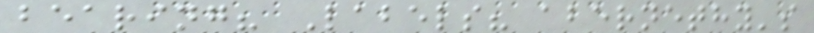bearing? Labels? abernethy's
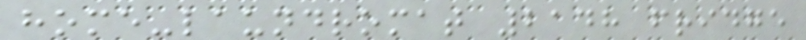home-laundromat 2148 fridge
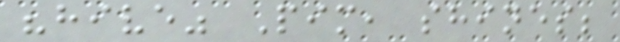"hive" Pim, shines;
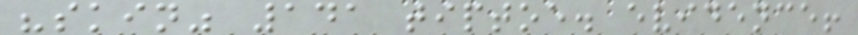"skin" 141 tiptoe. evidence!
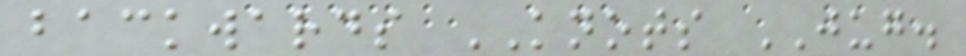backwards KNOTS JUG.
